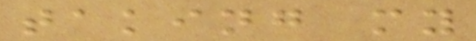taking my
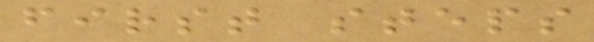first steps
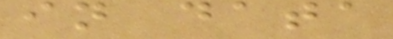in data
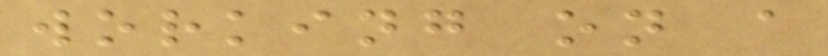working on a
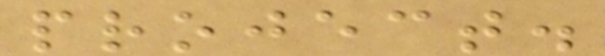project.
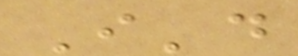I'd
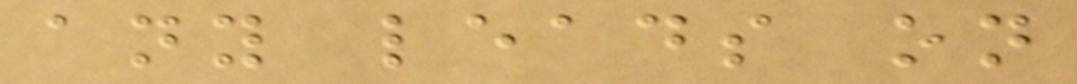any leads on
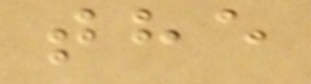the
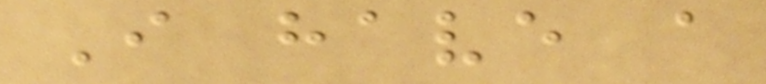I have a
